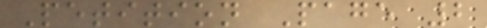Petition Page 2
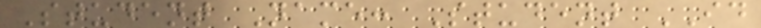Student Name: Student ID
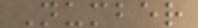Number
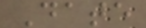Date
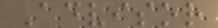Advisor
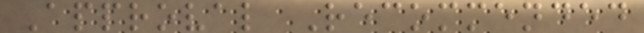Approval Recommended
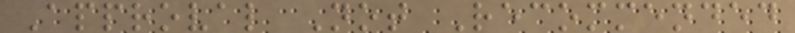Approval Not Recommended
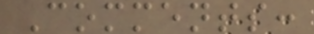Comments:
